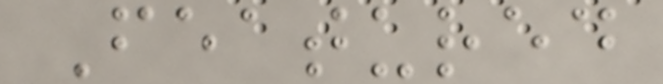Featured
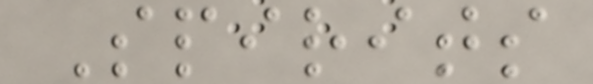Spirits
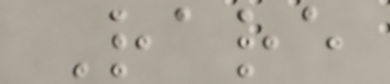Rare
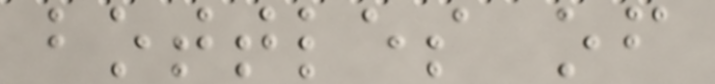bottles of
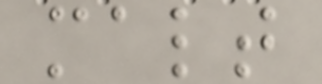malt
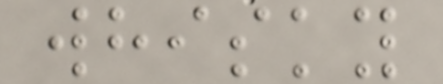whisky
